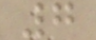7
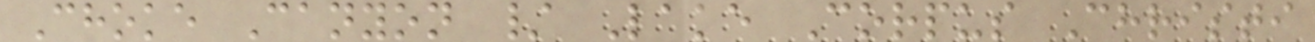Choke Canyon / Lake Corpus Christi
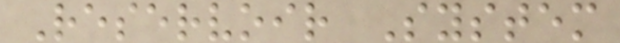Reservoir System
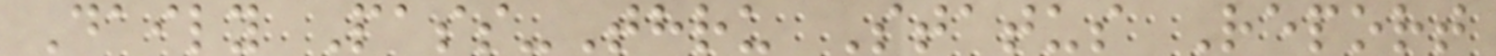Daily Pass-Thru Status Report
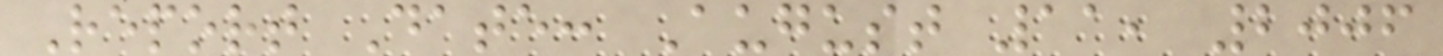Report Date: August 11, 2006
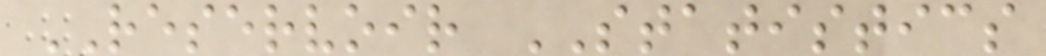RESERVOIR STATISTICS
